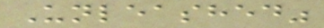Unleashed"
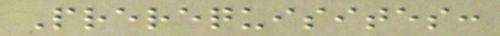Prerequisites:
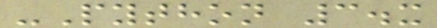-Python 3.x
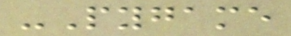-Pygame
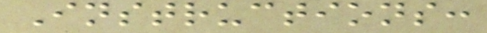Instructions:
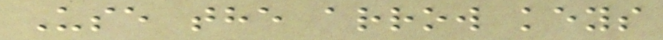Use the arrow keys
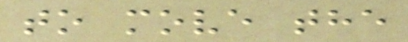to move the
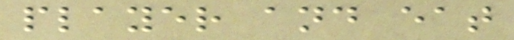player and eat
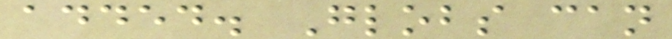added. Globs can
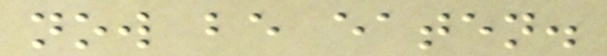now be eaten.
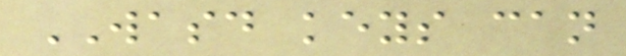WASD keys can
